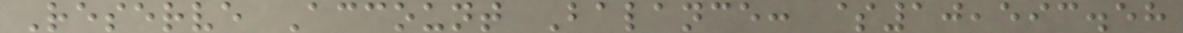Reserve Account Balance: $10,593.58
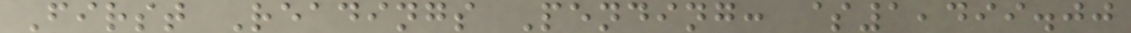First Readings Pending: $1,499.00
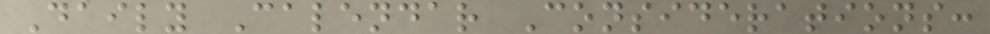Daily Calendar Considerations:
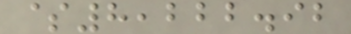$8,222.92
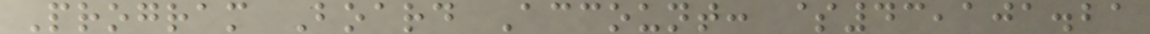Program Board Account: $43,101.21
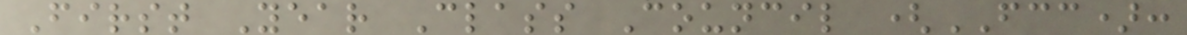First Year Class Council (FCC):
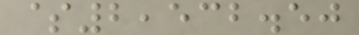$2,532.50
